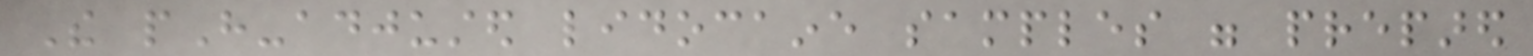The pH-adjusted lidocaine samples were prepared
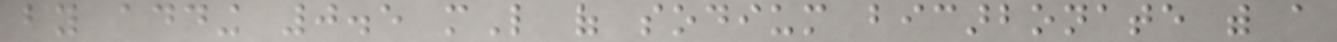by adding 0.5 mL of sodium bicarbonate with a
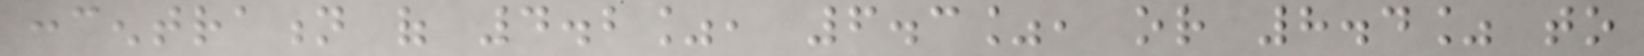concentration of 4.2%, 6.3%, or 8.4% to
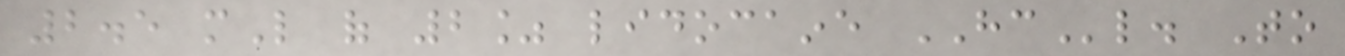2.5 mL of 2% lidocaine HCl. To
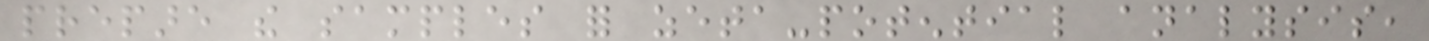prepare the samples for zeta-potential analysis,
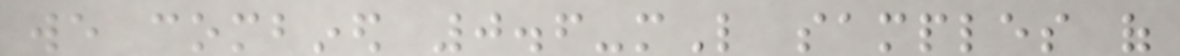we combined 0.6-mL samples of
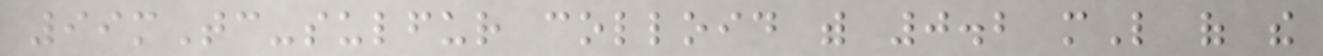99mTc-sulfur colloid with 0.2 mL of the
